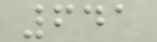641
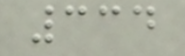334
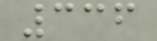336
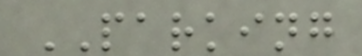PARKING
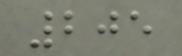205
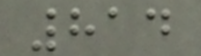814
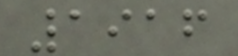1916
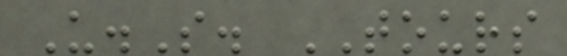U.S. TOURS
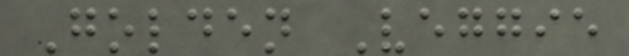Golden Veggie
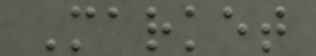Market
